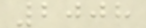2008
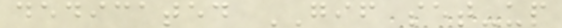dedicated GIF set-up
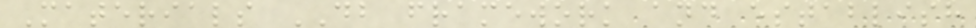Materials DB framework and establish
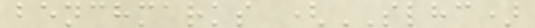benchmarks (SLHC)
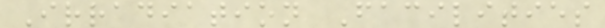Irradiation Facilities
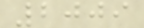2009
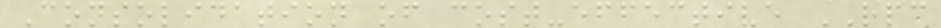Consolidation of cost-effective RPC
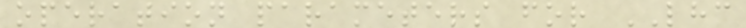operation parameters for LHC
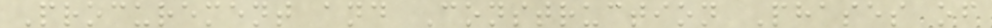Procurement and Construction Phases of
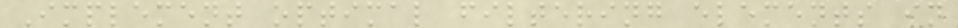Implement optimal filtering elements in
